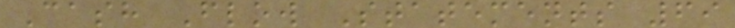Cash Flow Statements 69
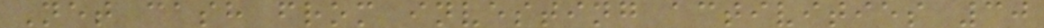Net cash from investing activities 30
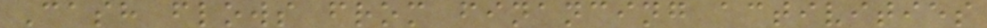Cash flows from financing activities
